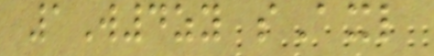1W4zy sAxl
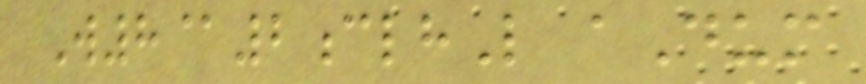W8@2clhL aDum
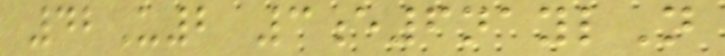42U2 3e6naylN
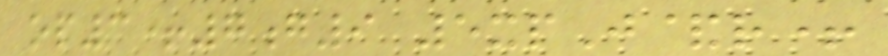op3+7g9 5xpJ&r+
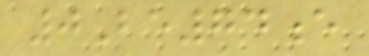0Be74e
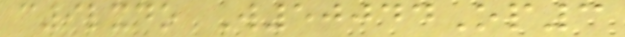c9lxdo W50044Op3
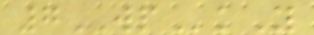7WPkY
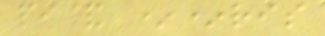pi& **ris
